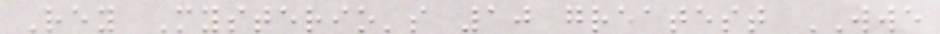Rey Mysterio's 10 greatest WWE
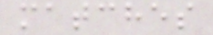matches
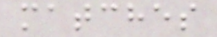matches
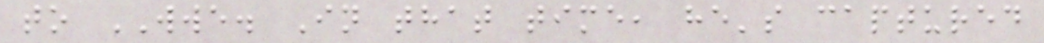to WWE. In that time, he's captured
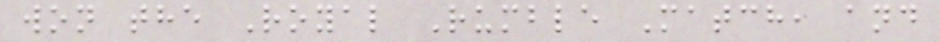won the Royal Rumble Match, and
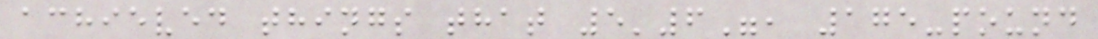achieved things that 5'6", 175-pound
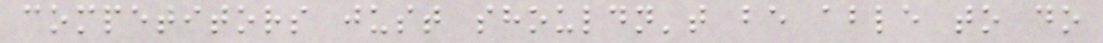competitors just shouldn't be able to do
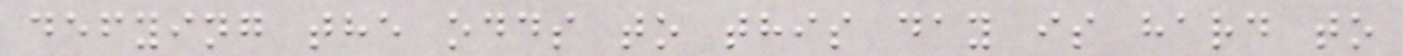defying the odds to this day is hard to
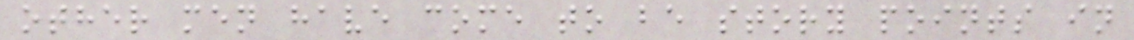other men have come to be story points in
